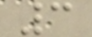3
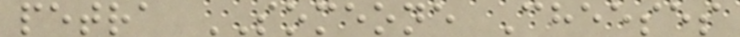petra SOMEONE Cheeses
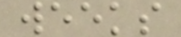weeks
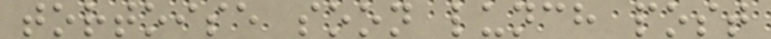tortoise soon lunch post
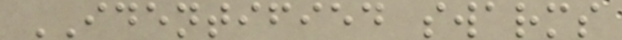IDENTIFIED swarms
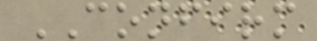CONFIRM
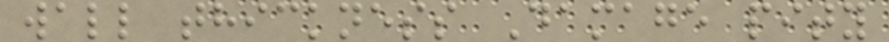wall thickness Damage pity
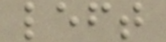left
